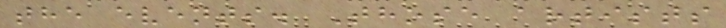the events. Those artists
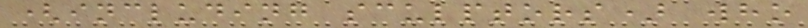(including sculptors) who
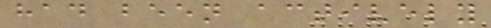had been actively
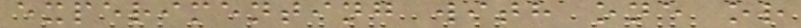experimenting with one or
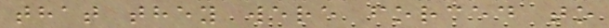that they were forced to
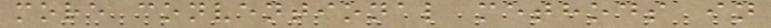more conventional methods in
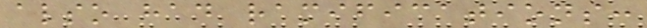also had ramifications:
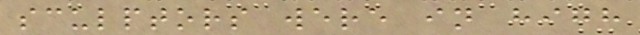sculptors were in high
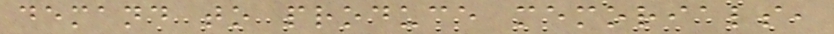demand to produce memorials,
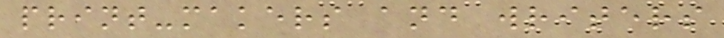print-makers and writers
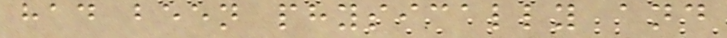had been physically and
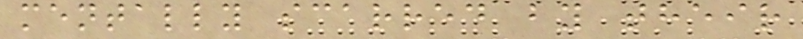mentally scarred by their
